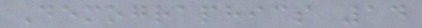Demographics 14
